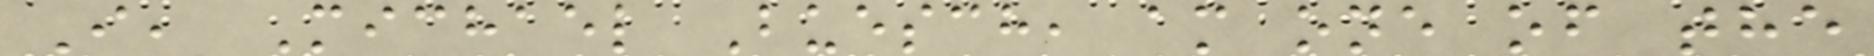I, Michael Buesch, am one of the
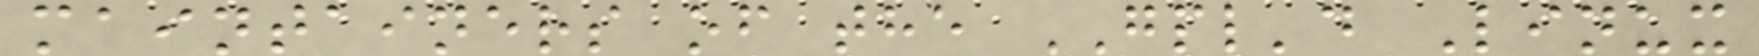maintainers of the GPL'd Linux
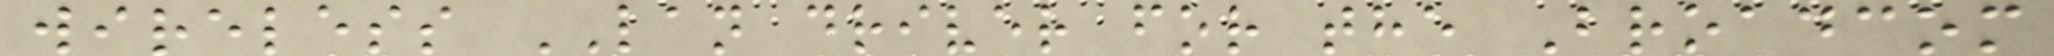wireless LAN driver for the Broadcom
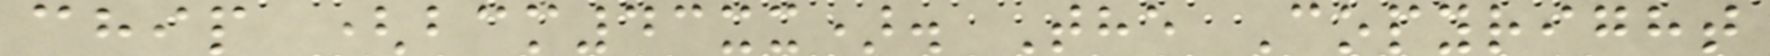chip (bcm43xx). The Copyright
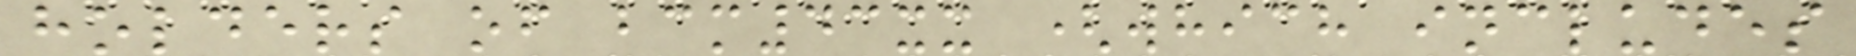holders of bcm43xx (which includes
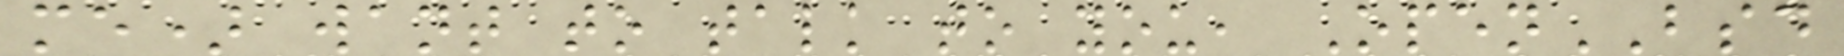me) want to talk to you, OpenBSD
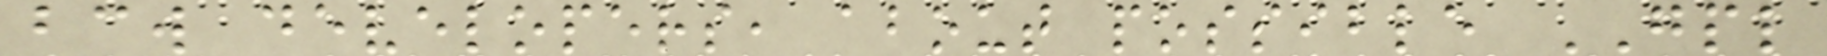bcw developers, about possible GPL
